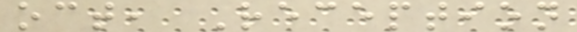oct, Reception
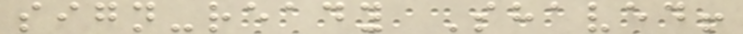sign-ready Shaved!
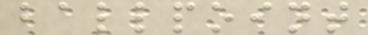ballpoint
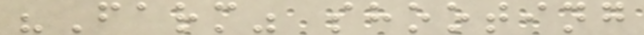"Farm" shooting
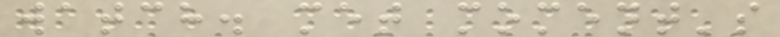watch. met moment's
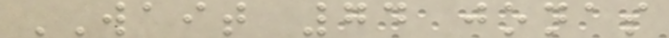WAIT 74 jonas
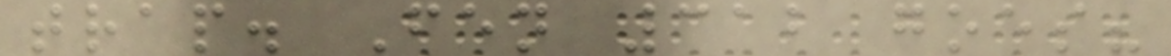trap. Fen 312 goes?
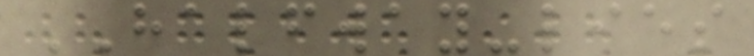HALFWAY-lies
